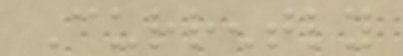Currently
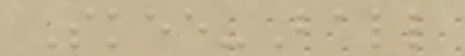Skee-Ball
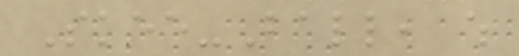Skee-Ball, which
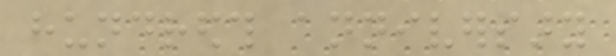hundredth anniversary
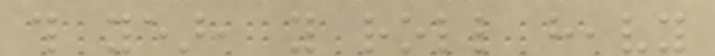this year, you roll heavy
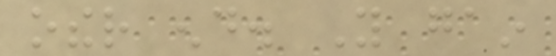other end. You gain
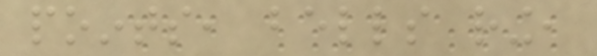points, bells ring,
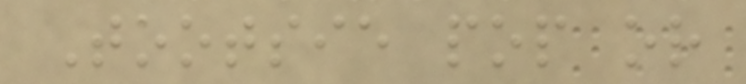Tootsie pop or
